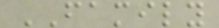FAMILY
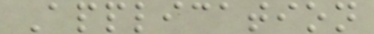Application
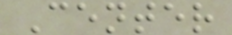Center
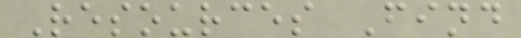Resources Find
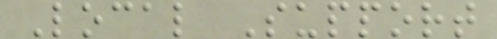Local Support
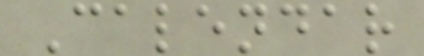Calendar
